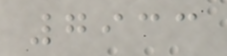7933
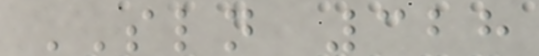SLN 328
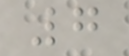7
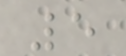5
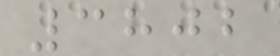3802
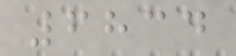6834
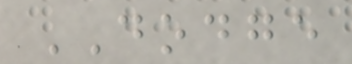DODGE
